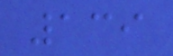139
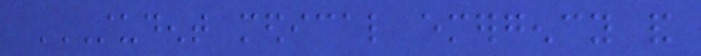STUDENT MEDICAL EMERGENCY AND
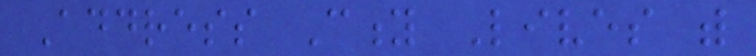Address City Lives with
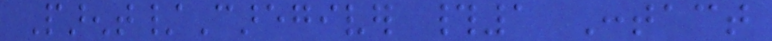Parent/Caregiver #1 Contact
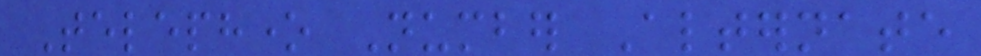Telephone Number Alternate
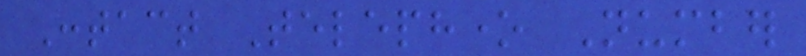Contact Telephone Number
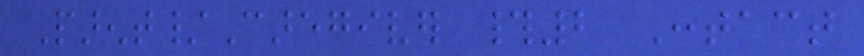Parent/Caregiver #2 Contact
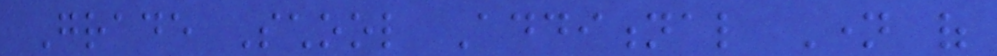Grade School Additional Name of
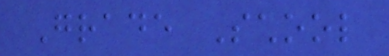Grade School
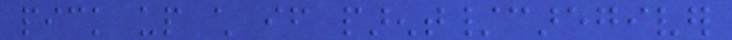pick up child if parent/caregiver
